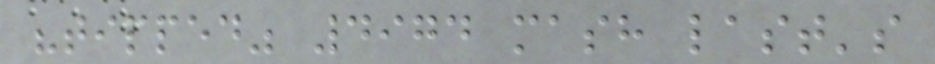"tipped" 4974 mash last's
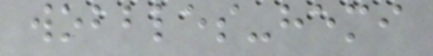wobbles-hemi
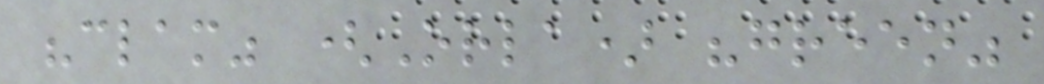"clam" (Orla) "green"
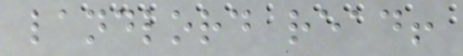landlord read!
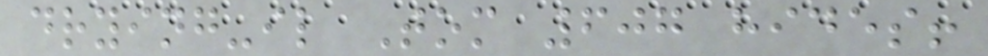drying-il Tom 607 hides!
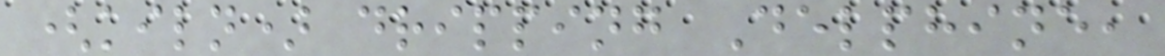(kiln) dripping Delphine,
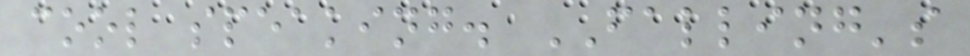cool speaking. FALLING's
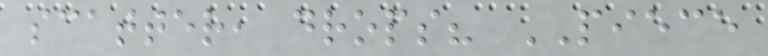scatter, drops? PIECE
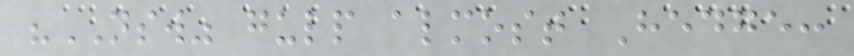"NSW" gulp almost Hedge:
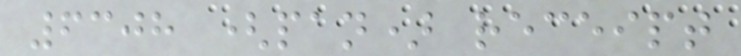6308 (pan) receipt
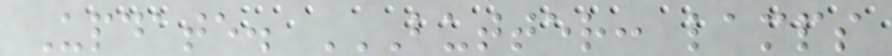Update. BUTTER: LAMPS
